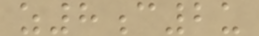z8c2u
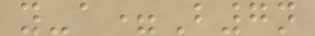y-a=B7n
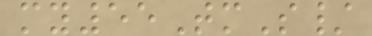my55TmS/
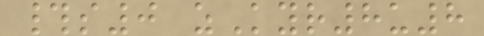#s0 zKyr8u8
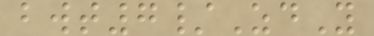bwt7/ZdY
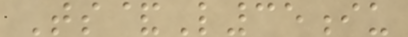Ts&L35iu
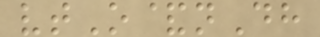vtO&nDh
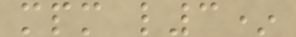mpm l3*
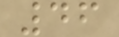46
